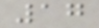17
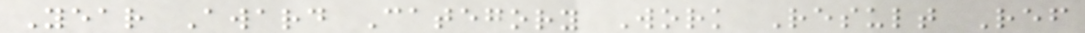Year Award Category Work Result Ref
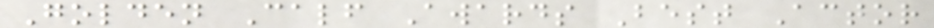Golden Calf Awards Best Actor
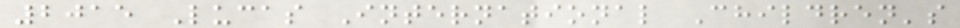2015 Lucas International Children's
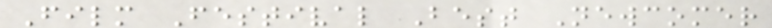Film Festival Best Newcomer
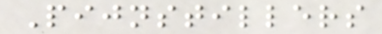Pijnstillers
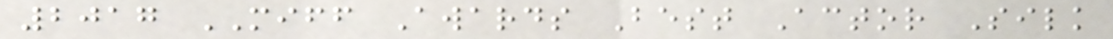2017 MIFF Awards Best Actor Silk
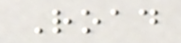Road
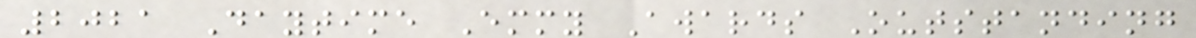2021 Daytime Emmy Awards Outstanding
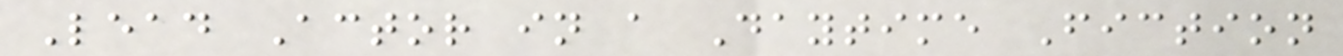Lead Actor in a Daytime Fiction
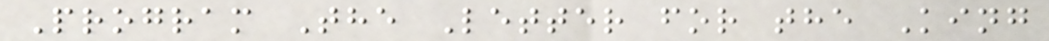Program The Letter for the King
